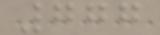777
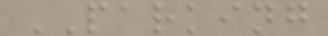PARKING
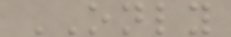ONLY
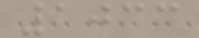1033
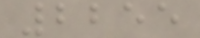2255
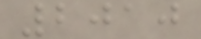2010
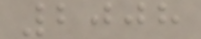2008
